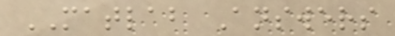MATLAB Answers
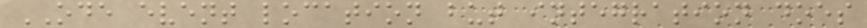ODE event location but integration does
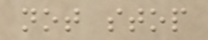not stop
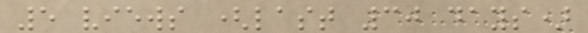5 views (last 30 days)
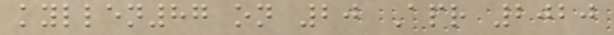kyllen87 on 20 Apr 2020
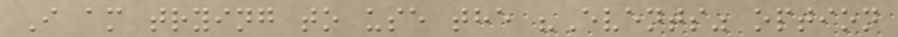I am trying to use the "Events" option
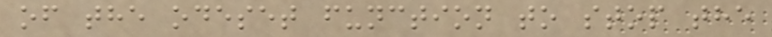of the odeset function to stop the
